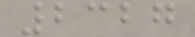2327
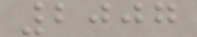2007
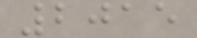2015
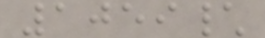1059\
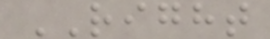RIGHT
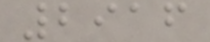2916
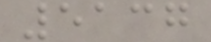5137
